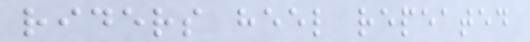riders heel repeated
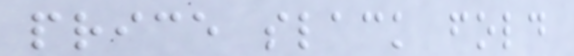price slack fold
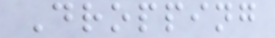Dropping
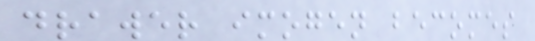drawer imogen becomes
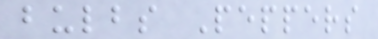bulbs Peppers
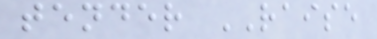tender RAISE
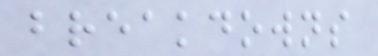breakdowns
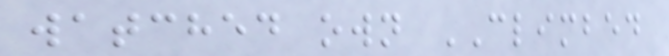watched own CLIMBED
